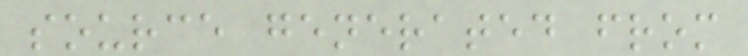source generated from
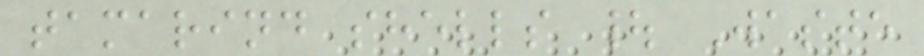tamarind shells | Waste
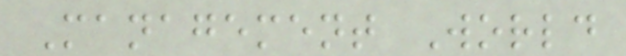Management World
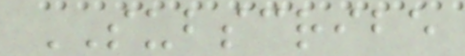SUBSCRIBE
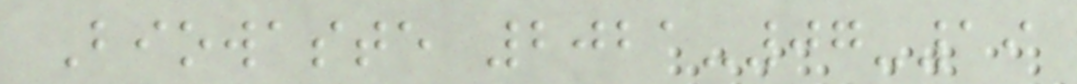Biowaste 2021-07-19
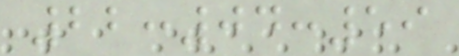22:04:59
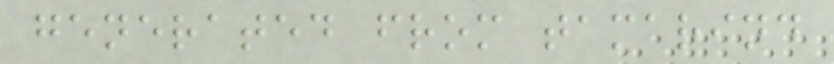generated from tamarind
